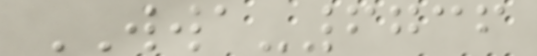WWA-6736
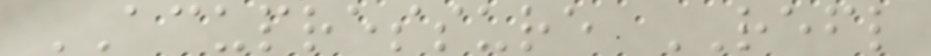ACUPRESSURE REFL
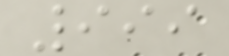999
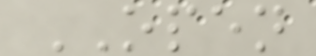OPEN
